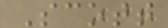Scott
